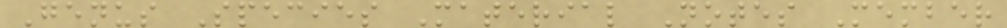Genus Species Material Notes Member
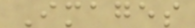Images
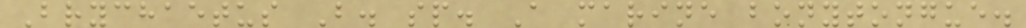Brychaetus B. sp. A marine bonytongue.
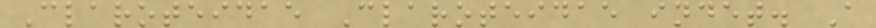Claroteidae Claroteidae indet. A
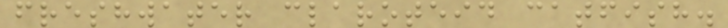freshwater claroteid catfish.
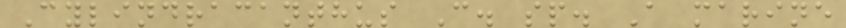Cylindracanthus C. sp. A marine
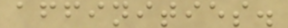affinities.
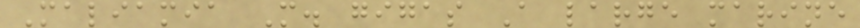Maliamia M. gigas A large marine
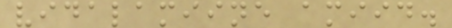vidalamiine amiid.
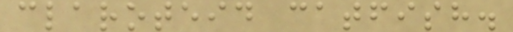claroteid catfish.
